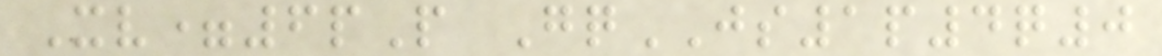Xv=6pP GqJS1p4q0
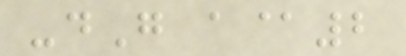-dG a@2
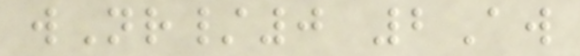wNr/0 2Aw
